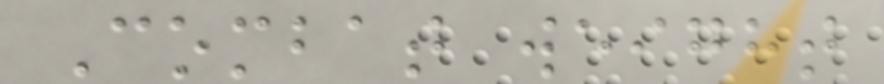Combat weight
